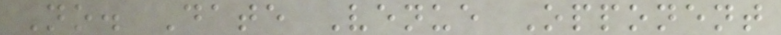No. Date Venue Opponent
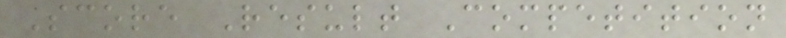Score Result Competition
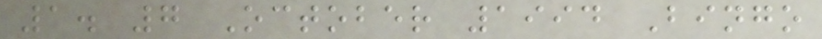1. 7 October 1994 Bingo
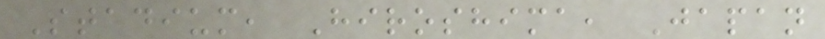Stadium, Hiroshima, Japan
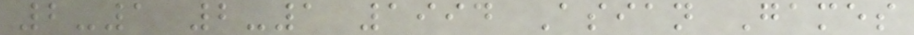2-1 2-1 1994 Asian Games
